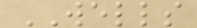WELLS
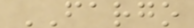FARGO
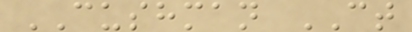CUSHMAN CT
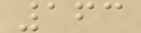163
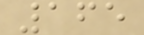165
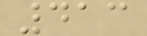413
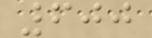600
